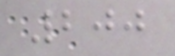200
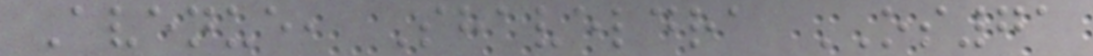Avenue, Shaveldra OS71
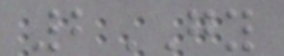2GY
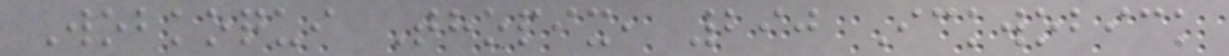Wobkoqui Thopix, 290 Ickwobick
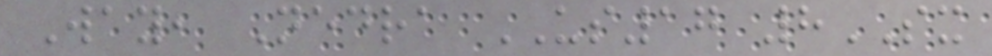Way, Nedra US17 8SX
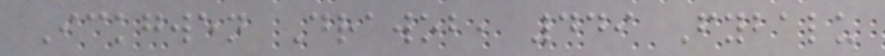Ickgwen Drawob, 449 Fybalu
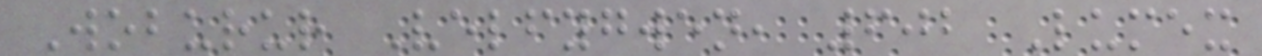Woburur Velfygwen, 602 Lumex
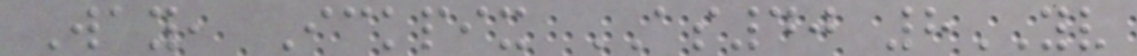Way, Ickpix AS40 8YV
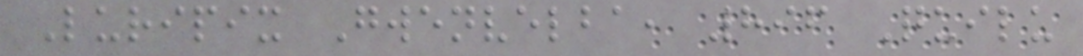Luripix Gwenvelba, 896 Quilu
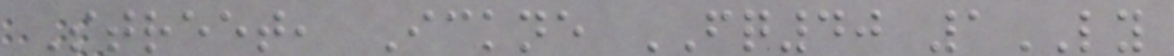Street, Ickne FQ40 1LY
